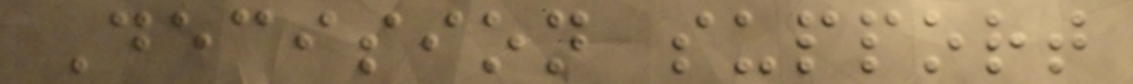Decision support
